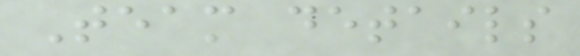Team details
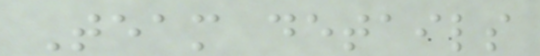Team details
